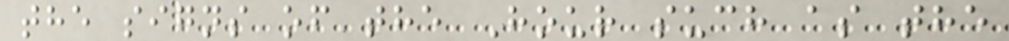the signs of the Hour such as the
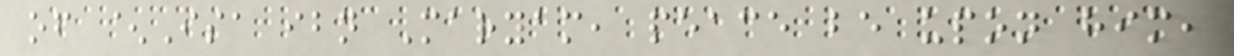of ^Isa ibn Maryam, peace be upon him,
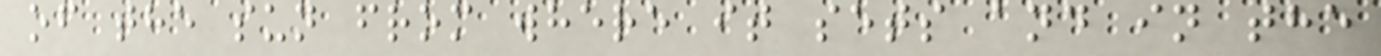of the sun from where it sets and in the
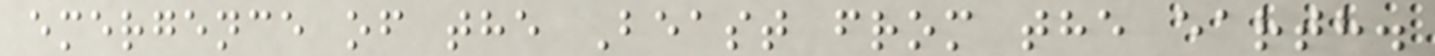emergence of the Beast from the earth.
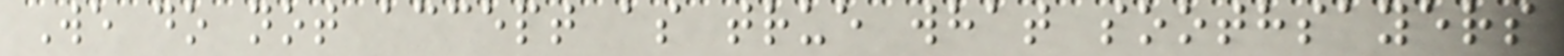We do not accept as true what soothsayers
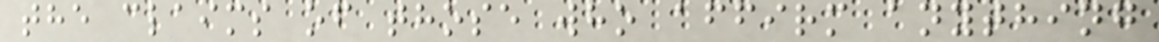the claims of those who affirm anything
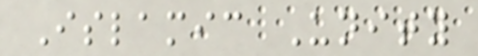Islamic Unity
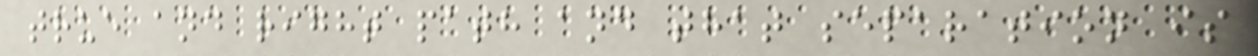true and right path and that separation is
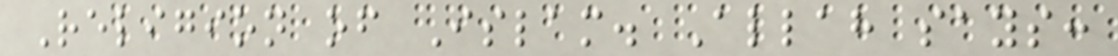Religion of Islam. Allah says:
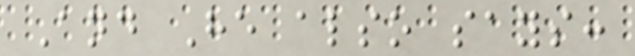And He also says:
